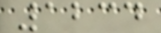1234
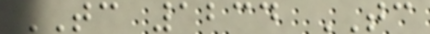TC 1234 TC
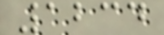1234
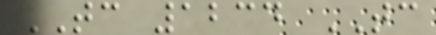TC 1234 TC
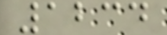1234
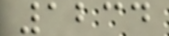1234
